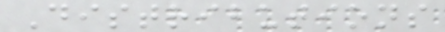Distributions
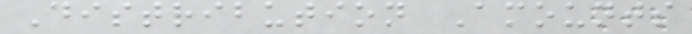Distribution Amounts
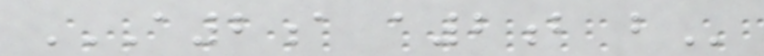A2A A2B B
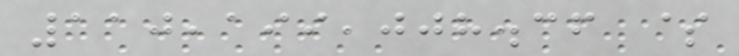110,199,008.36 $
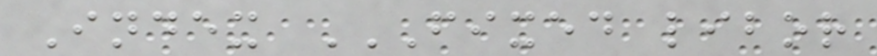Index FIXED LIBOR
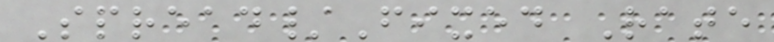Spread/Fixed Rate
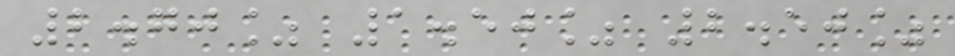2.70% 1.50% 2.50%
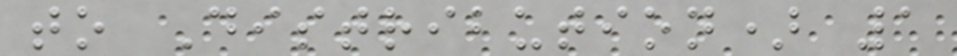to Distribution) 1
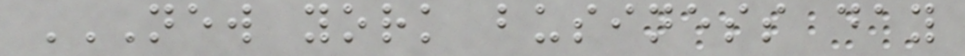NEW YORK BUSINESS DAY
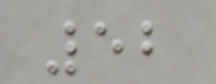52
